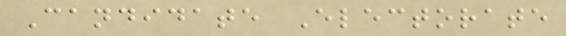Candidate Electorate
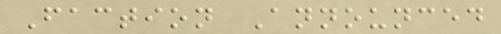Faction Announced
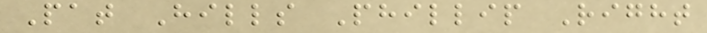Pat Hills Phillip Right
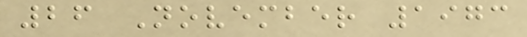26 November 1973
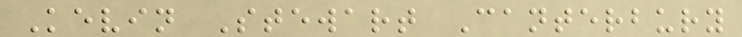Kevin Stewart Canterbury
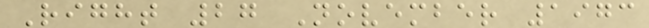Right 27 November 1973
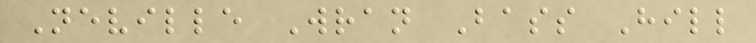Neville Wran Bass Hill
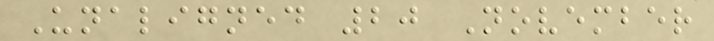Unaligned 20 November
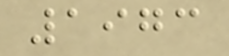1973
